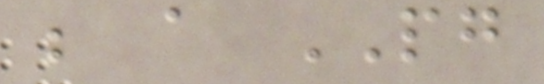be a PG
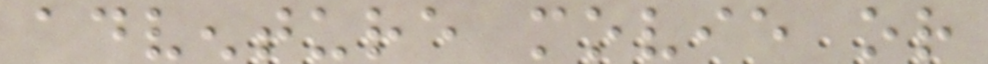adventure movie or
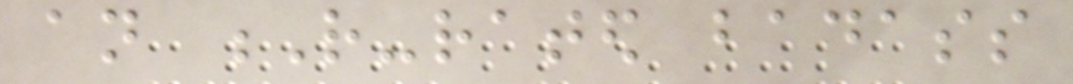an R-rated badass
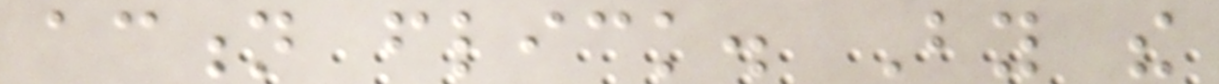action flick. By the
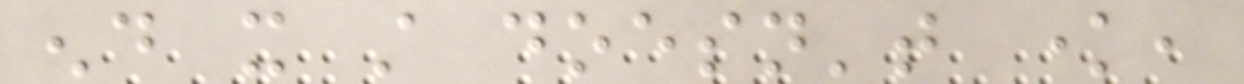end it still doesn't know,
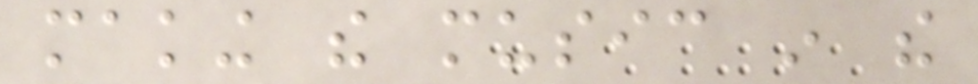making the music in the
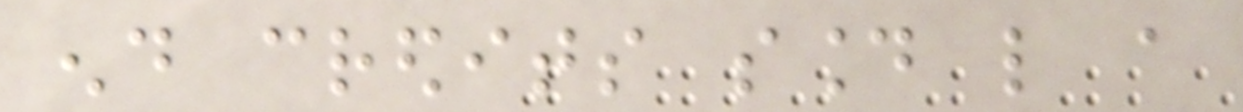end credits sound like a
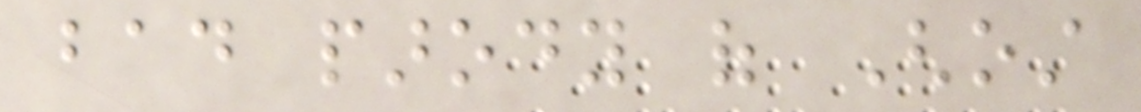bad parody of Ghost
